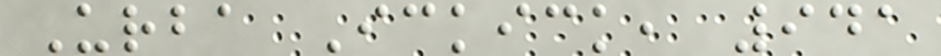Urba Ickick, 941
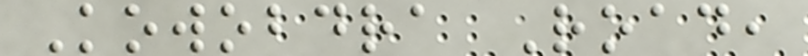Kowobdra Road,
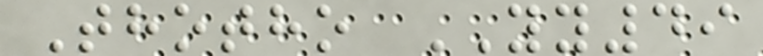Thotho YY49
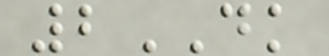2DK
